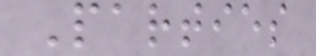Parties
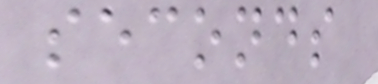seconds
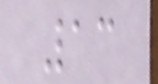13
